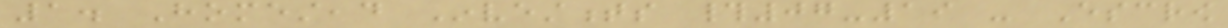1. Homestead Investments #07-19 - Escrow
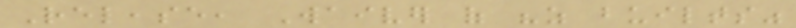Release, Waiver of "as builts"
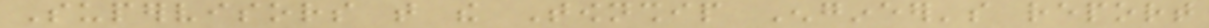Supervisors that the Township Engineer's report
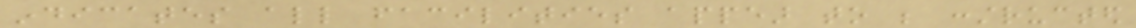indicates all facilities appear to be constructed
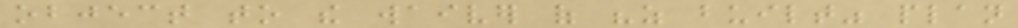object to the waiver of "as built" plan
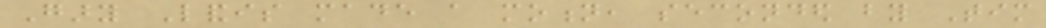Gary Landis made a motion, seconded by Tim
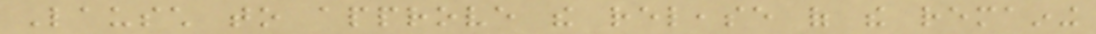Lausch to approve the release of the remaining
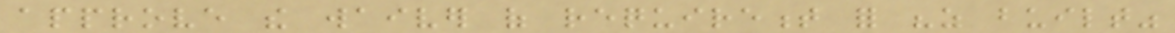approve the waiver of requirement for "as built"
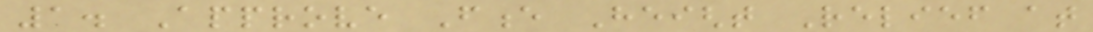1. Approve Fence Height Relief at
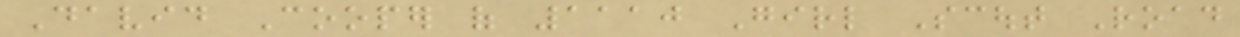David Cooper of 1110 Girl Scout Road
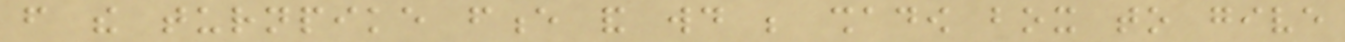from the turnpike fence and would be shadow box to give
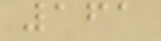161
